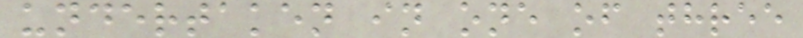undertaken in one of three
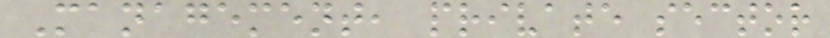Management, private sector
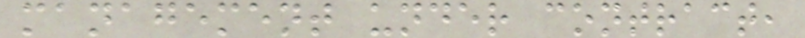management under contract,
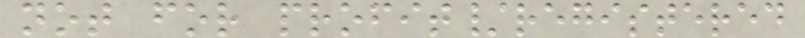not for profit/registered
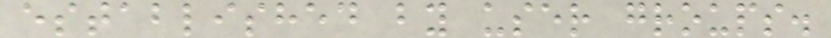established by user groups.
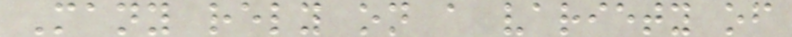Many rely on a variety of
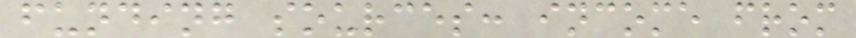funding sources: income from
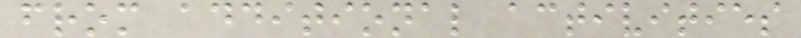from additional activities
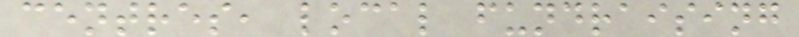centres, local fundraising
